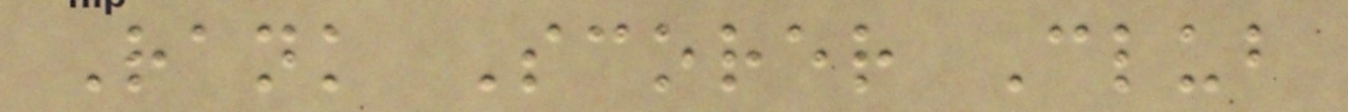Rank Scorer Club
